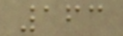163
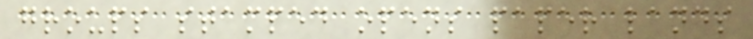groups stamped opens paper lands
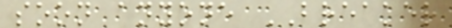soon anyone BREAKER
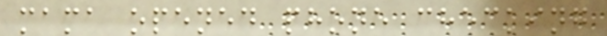mama opened phone checking
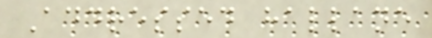Addressed hallane
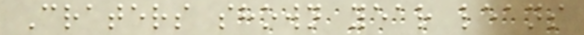Craters shown year leans
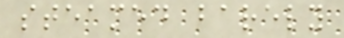steamed barely
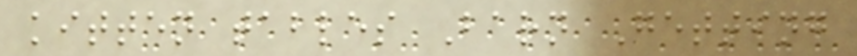kitten tables Barn Getting
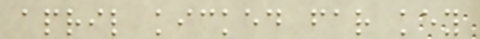april kicked far key
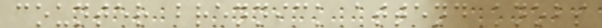counter brennick attend knobs
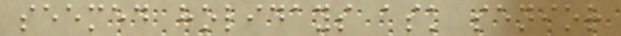seemed holidays ask senior
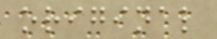original
